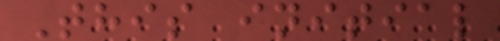This initial
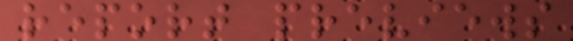report previews
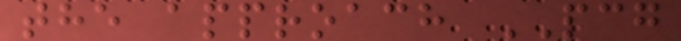the approach PCG
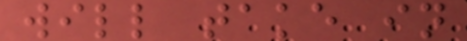will take in
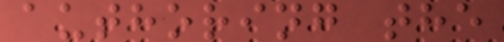authoring the
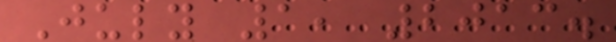July 1, 2013.
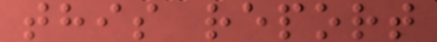this report
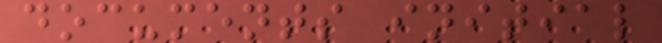documents initial
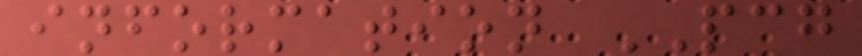information PCG
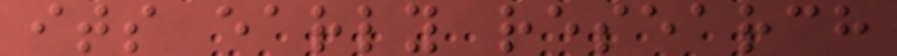its early research
